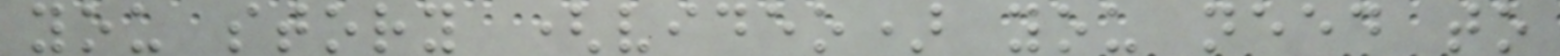you story (video) you need to
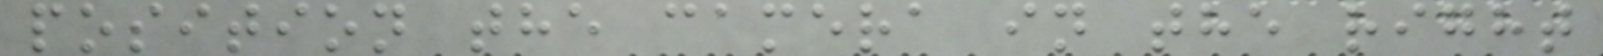position the camera in the right
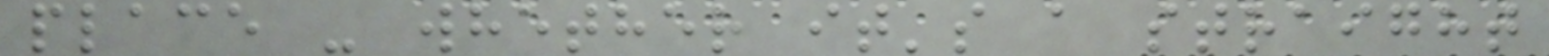place - whether it's a straight
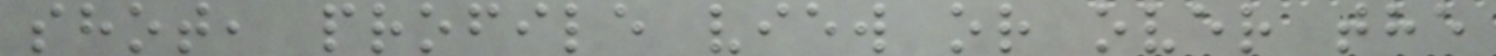shot, profile view or over the
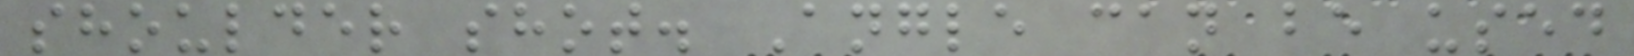shoulder shot. Angle can be used
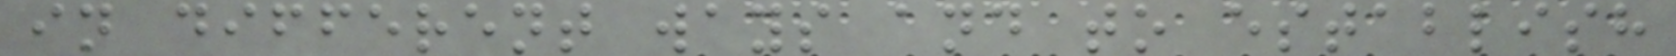in different ways and to establish
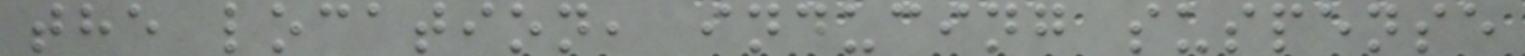the location, inducing suspense
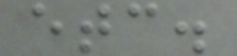etc.
